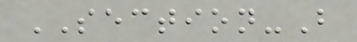SECTION-B
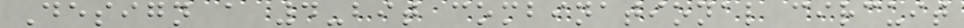Design a 4-bit combinational circuit
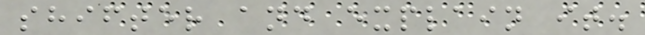shifter and explain it.
